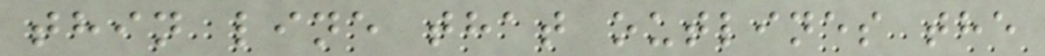thin line that outlines the
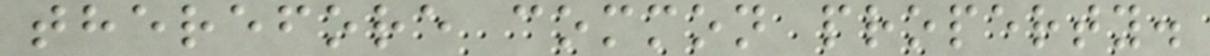therefore common property.
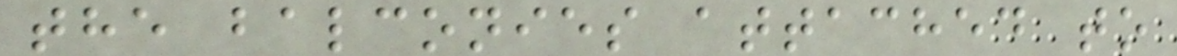the balconies attached to
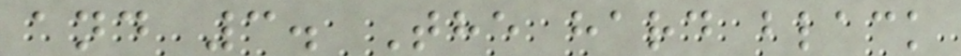and 3. The hard black
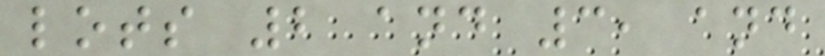lots 2 and 3, and
